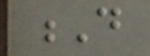D
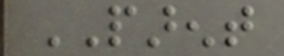PARENT
